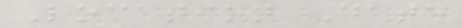Location Date
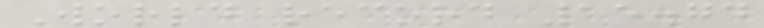World record 15.74
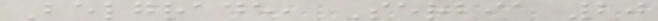Belgrade, Serbia 20
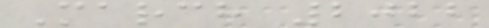March 2022
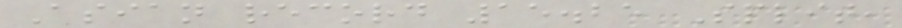Asian record 15.25 Split,
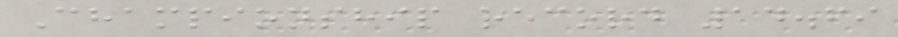Championship record 14.69
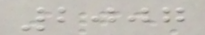2007
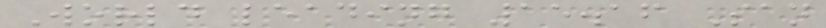World leading 15.16 San
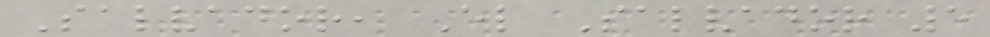Salvador, El Salvador 5
